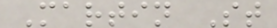Martin St
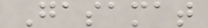Gasamat
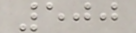500
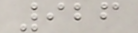926
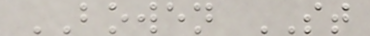BOWEN ST
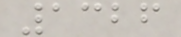1326
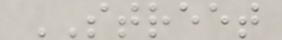STREET
